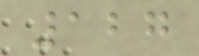127
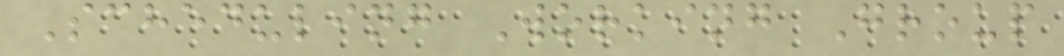Scheduling Working Group
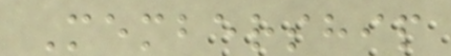Membership
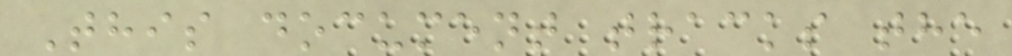This document tracks the
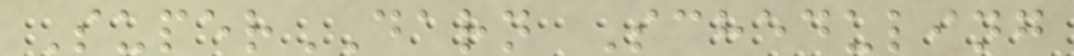SuperDARN Scheduling
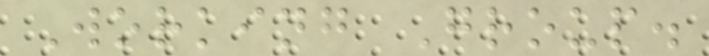Working Group.
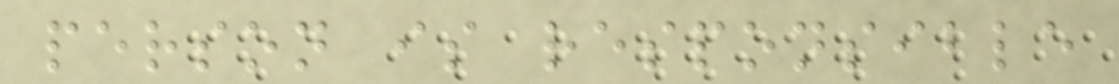person is responsible
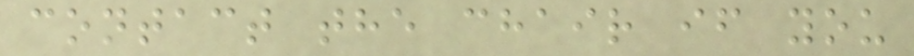contact the chair if you
